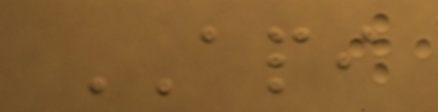API
